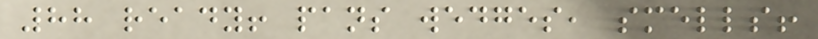88 ready! pans wedges, smells!
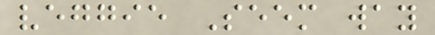veggie Seem way
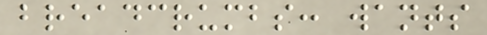breadcrumbs: wants
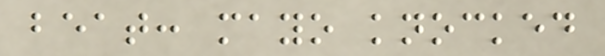beat: mayo knocked
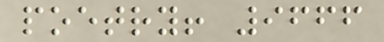poetry! 9666
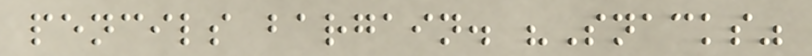pencils bargain. "Snacks"
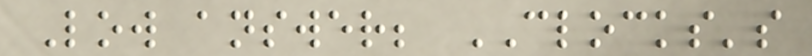Low answer; CLOCKS's
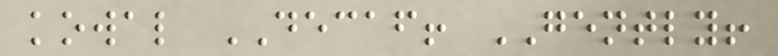kowal DECAF! GENTLY!
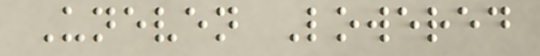Uneven Lowered
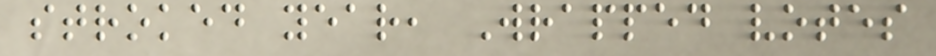stroked year, Wrapped votes
